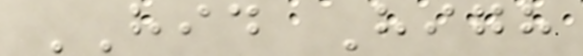HID High
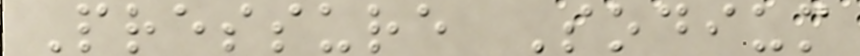Pressure Sodium
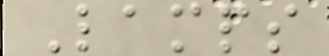Lamps
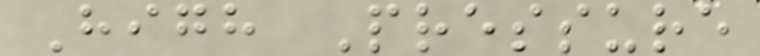High Pressure
